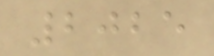2025
